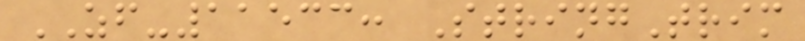ZF-11533: StringTrim
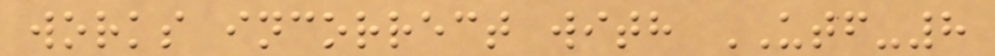works incorrect with UTF-8
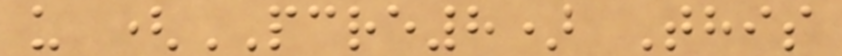u (PCRE8) This
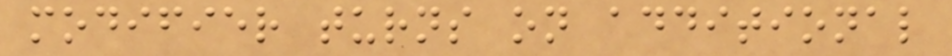modifier turns on additional
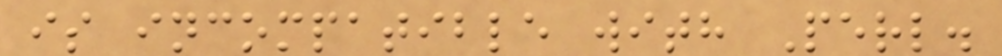is incompatible with Perl.
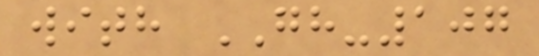with GH-107
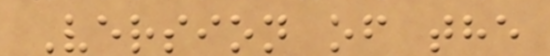Version of the
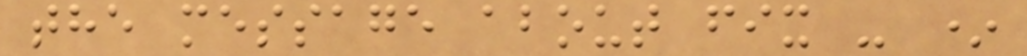the message about fix - *
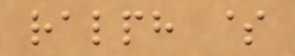ralph $
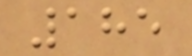185
